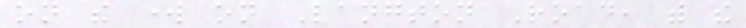on the work on Langton Road, with the
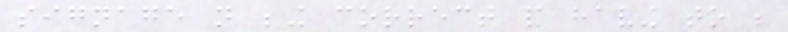signage not being correct and having to be
